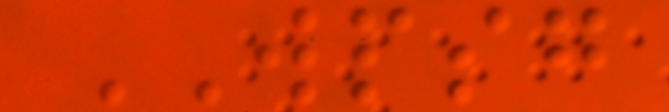WPSG
